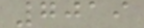7019
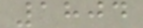1804
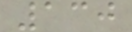130
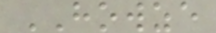HOWZE
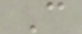C
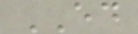ED
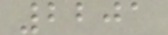2201
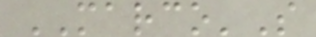MARCO'S
